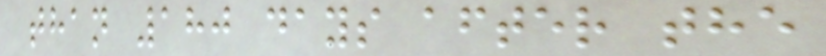than 180 days after the
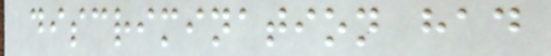discrimination had
